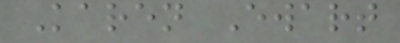Karen Ewart
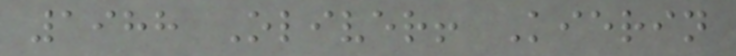1988 Oliver! Kierin
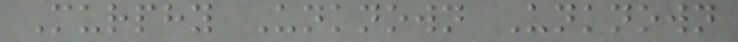Murphy Unknown Unknown
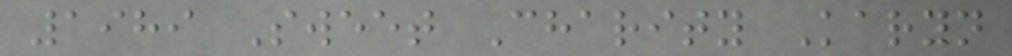1989 Sweet Charity Karyn
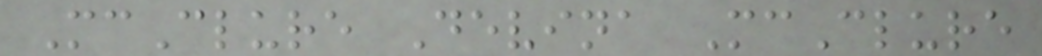McClure Devina McClure
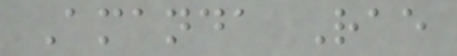Amanda Rae
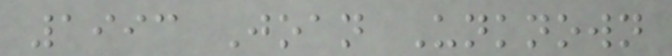1993 Joan Unknown
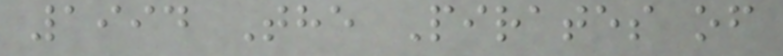1994 The Pirates of
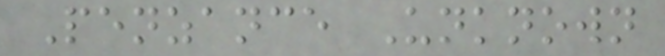Penzance Unknown
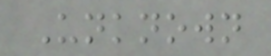Unknown
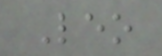Leo
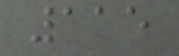115
